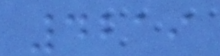4219
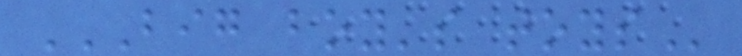BIG BOY'S TOYS
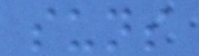suns
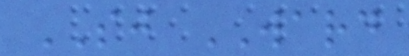SJ WARD
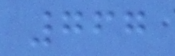767
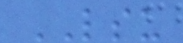LSU
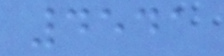4541
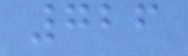726
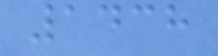1438
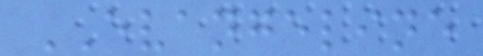EVANGELINE
